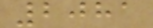2081
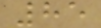85
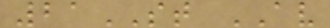21ST AV
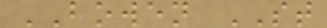BOWEN ST
